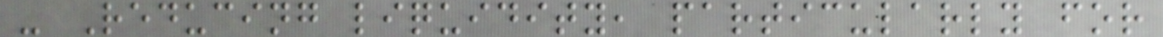- Reducing liquidity, particularly for
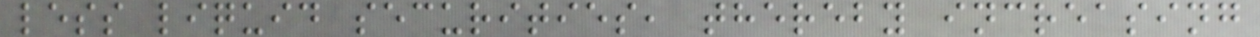less liquid securities, thereby increasing
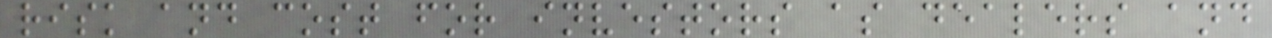risk and cost for investors as dealers and
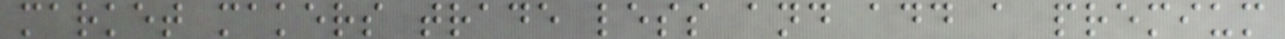market makers trade less and add a premium
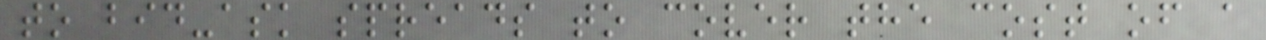to bid-ask spreads to cover the cost of a
